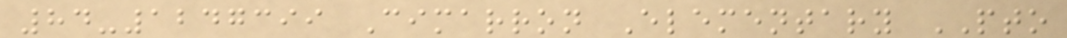84-1247399 Cimarron Elementary PTO
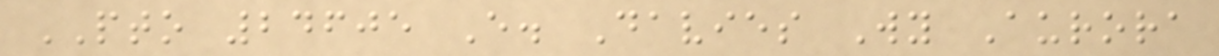PTO 24605 E. Davies Wy Aurora
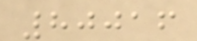80016
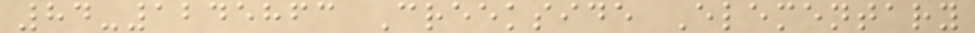84-1245863 Creekside Elementary
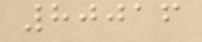80016
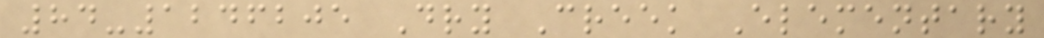84-1246205 Dry Creek Elementary
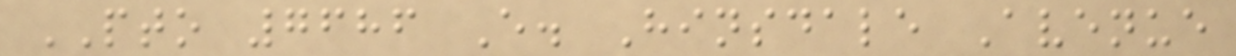PTO 7686 E. Hinsdale Avenue
